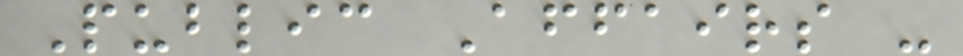Public Affairs -
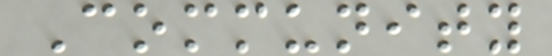Community
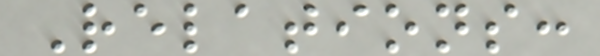Relations:
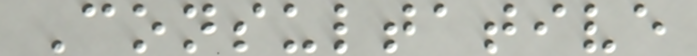Consultative
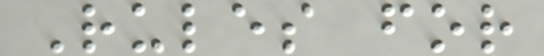Rules for
